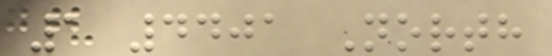1 4401 North
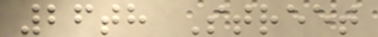26th Street
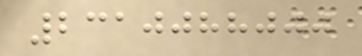2310088000
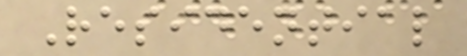Residential
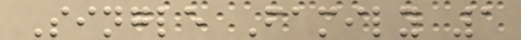Single Family 1
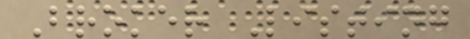Broker Listing
